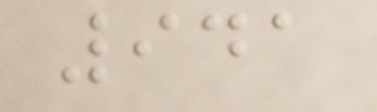941
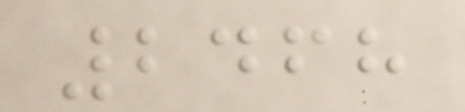2468
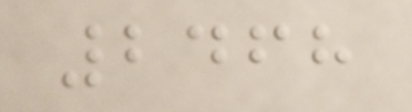2468
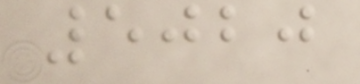5020
